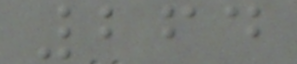264
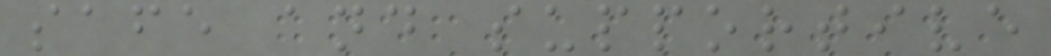safe and supportive
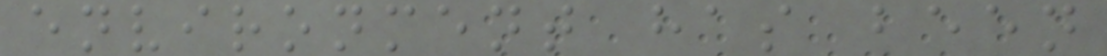environment has been
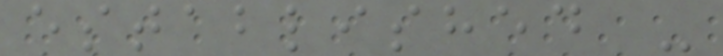established -
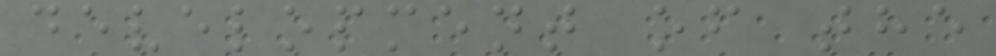development of the
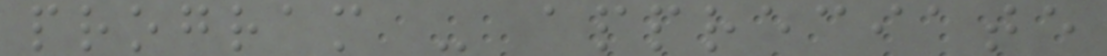program - appreciate
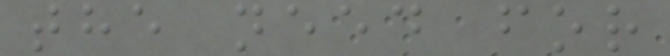the need for
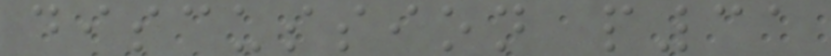discussion p31
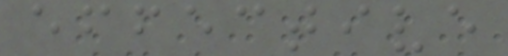effective
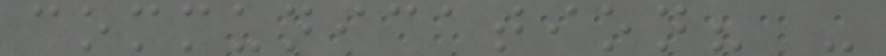communication? -
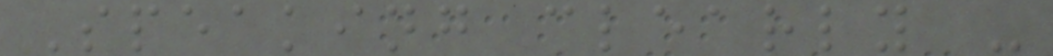Speaking clearly -
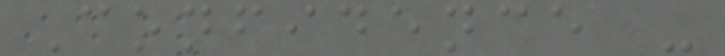Confidence -
